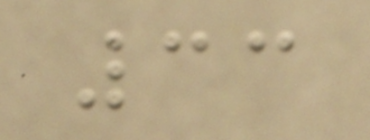33
